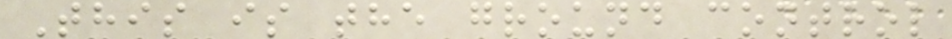This is the ground control
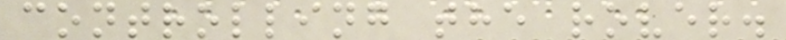controlling the rover.
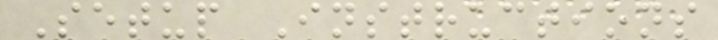Setup Instructions
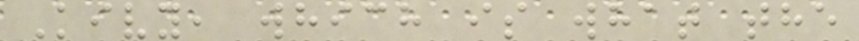Kivy, which is what the
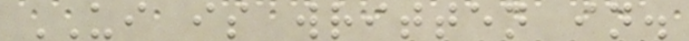UI is written in.
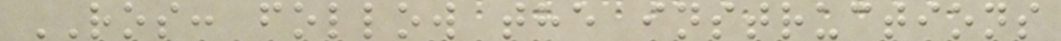ROS: follow the instructions
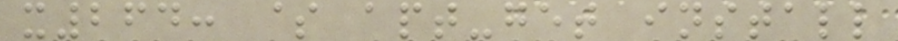x264: $ apt-get install
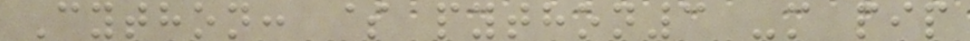Cython: $ python3 -m pip
